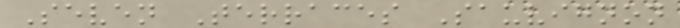Seven Terraces Sauvignon
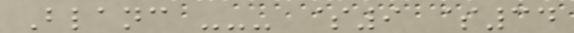Blanc --- $9 $34
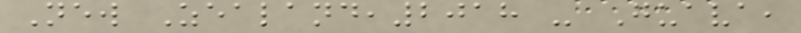New Zealand,2018 - Guava,
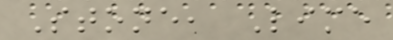Stone, Lime
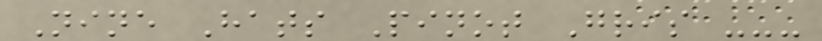Nine Hats Pinot Gris ---
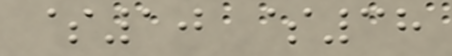$10 $38
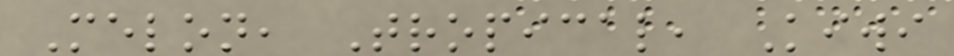Melon, Tropical, Kiwi
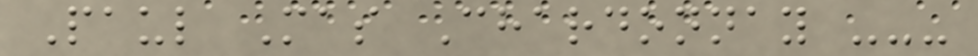Paul Mas Chardonnay ---
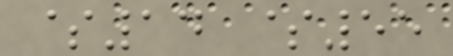$14 $55
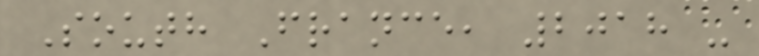South France, 2018 -
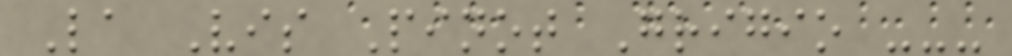La Vis Pinot Grigio ---
